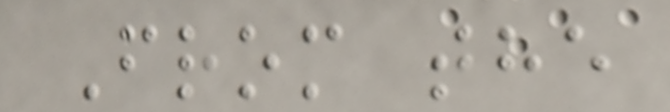From the
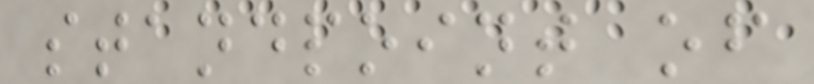standpoint of
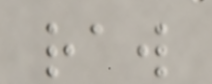raw
